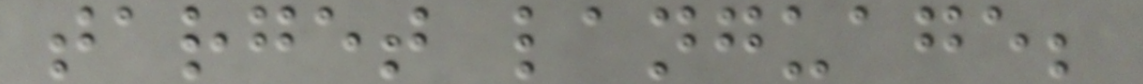target language;
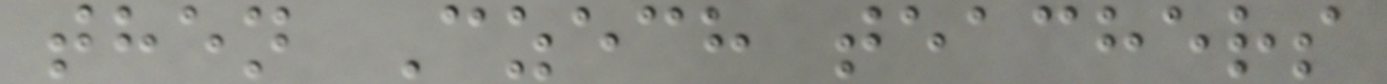then Czech teachers
